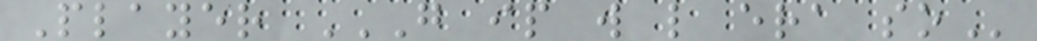Player G IP W L ERA SO
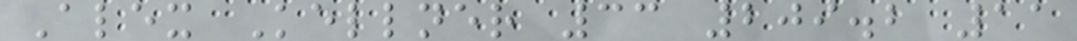Alex Kellner 33 209.2 11
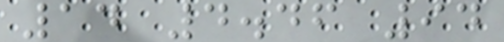14 4.46 94
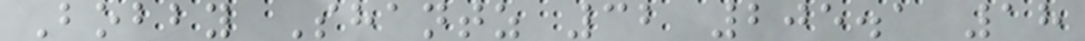Bobby Shantz 32 205.1 18
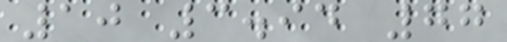10 3.94 77
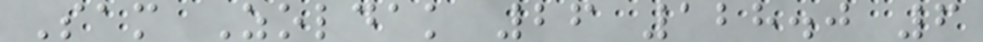Sam Zoldak 26 128.0 6
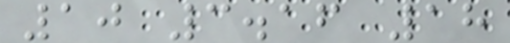10 3.16 18
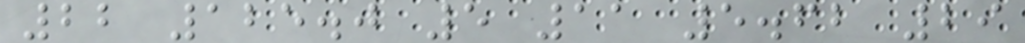22 125.0 5 11 5.62 29
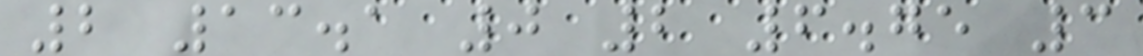2 13.1 0 2 6.75 3
